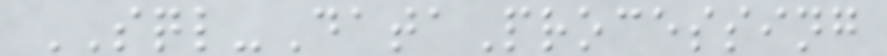SQL-DataProcessing
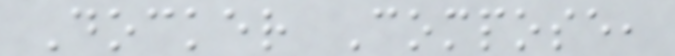Docker Compose,
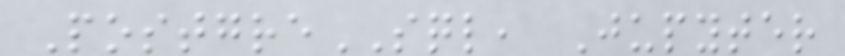PostgreSQL, Jupyter
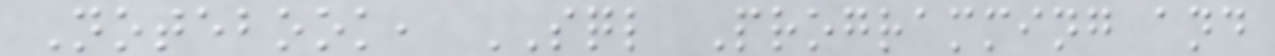Notebook, SQL Programming and
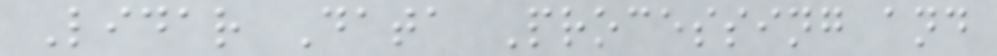Lidar Data Processing and
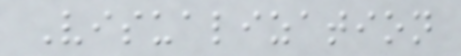Visualization
